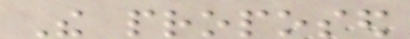The proposed
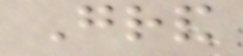Grand
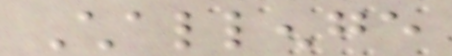Challenge
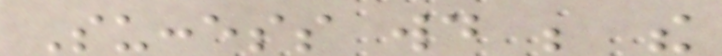Success would be the
